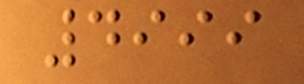4999
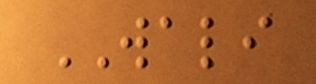WALI
